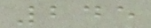245
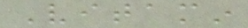Vitamin
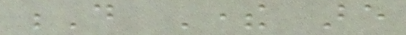D There are
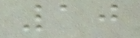10
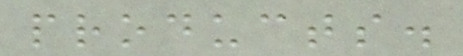products.
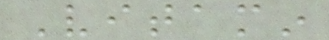Vitamin
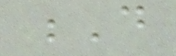D
